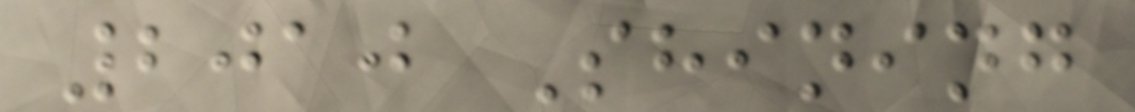2010 Shining
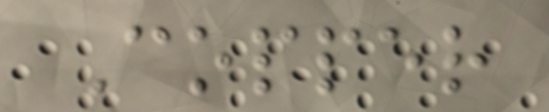Copper
